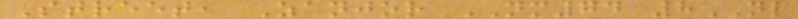Street, Zanjor NM74 8NL
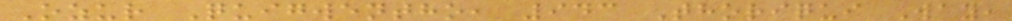Ozur Quigwentho, 943 Thoriqui Way,
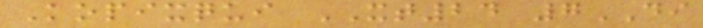Kopixqui XT24 7DI
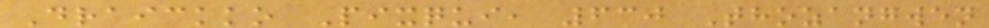Draickko Pixqui, 630 Thozangwen
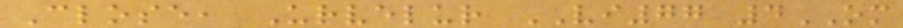Close, Urvelur VI77 4OM
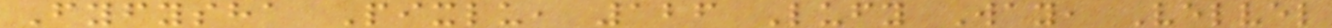Fyfysha Pixlu, 126 Lufy Way, Velvel
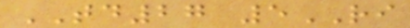TD27 5RI
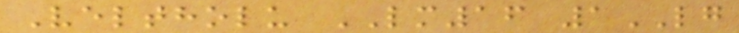Veltholu LM16 1LG
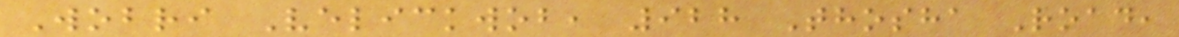Wobri Velickwob, 928 Thosha Road,
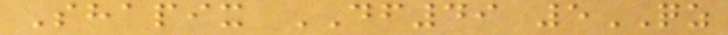Shapix DF49 5QZ
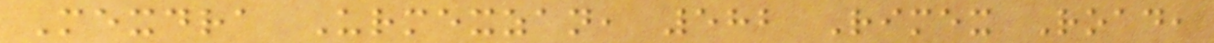Mexdra Urmexzan, 582 Rimex Road,
